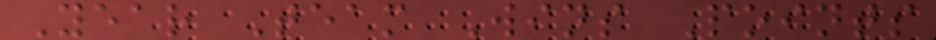Year Team Wins Points
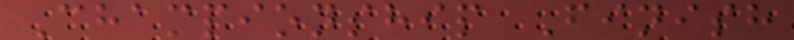Championship Finish
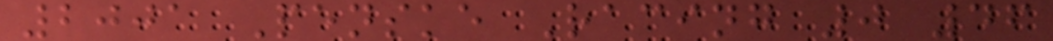2001 Penske Racing 0 46
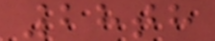28th
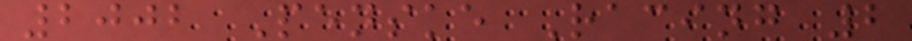2002 Penske Racing 2
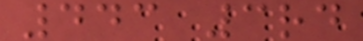443 3rd
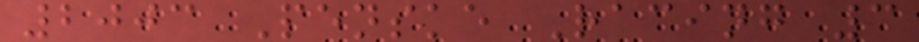2003 Penske Racing 3
